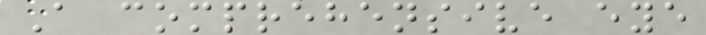A comprehensive eye
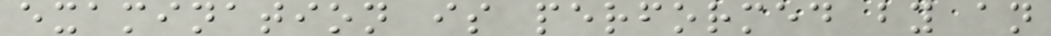examination is performed by an
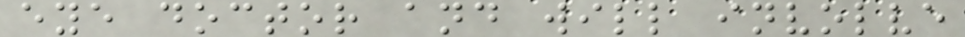eye doctor and will involve
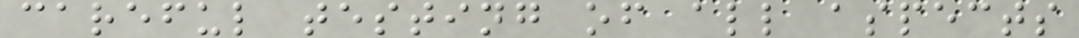careful testing of all aspects
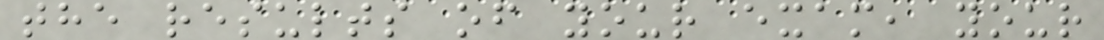the results of your exam, your
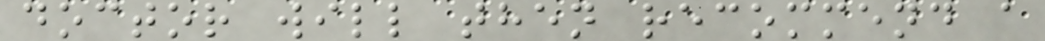doctor will then recommend a
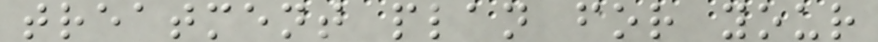treatment plan for your
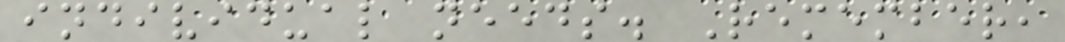individual needs. Remember,
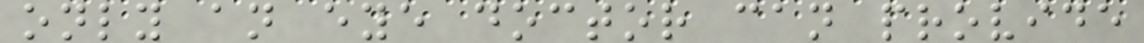only an eye doctor can provide
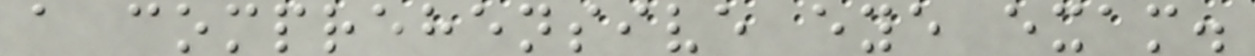a comprehensive eye exam.
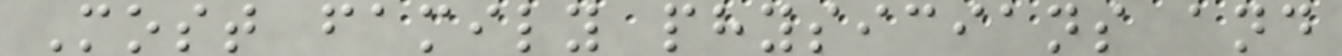Most family physicians and
